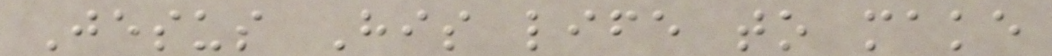Jesus His life to make
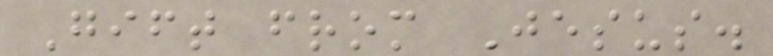Gift from Jesus.
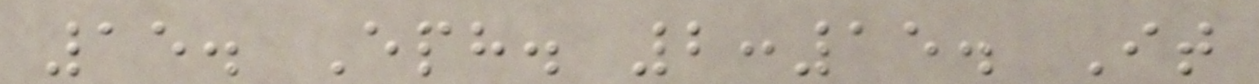15. Eph. 2:15. It
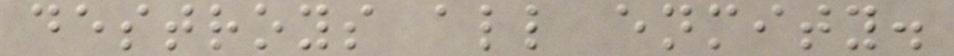destroys all enmity.
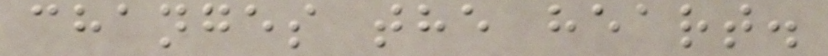changes the heart.
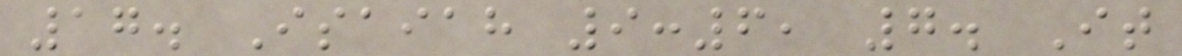17. Isaiah 9:6, 7. It
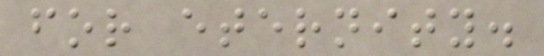for eternity.
